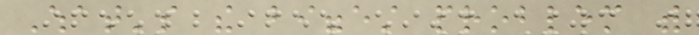What's the biggest problem with
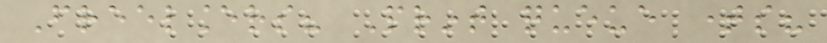Freelancers? Print queue times?
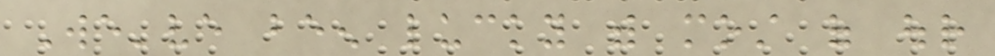We've been lucky with most of our
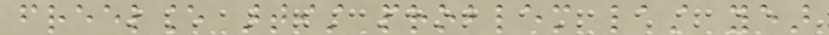freelance artist problem last year
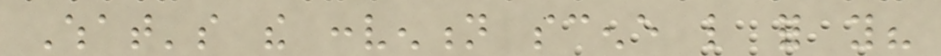What's the convention scene like for you?
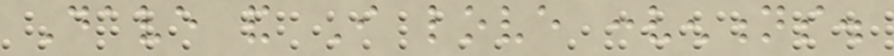Dave and I love conventions.
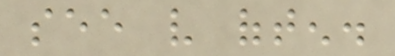see very often.
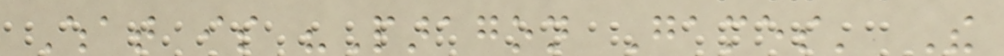What is "Paragon Games' The
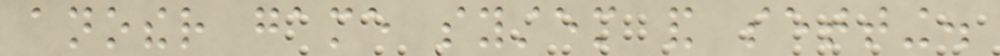another game system and setting.
